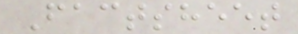Factsheet
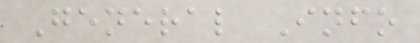General Info
